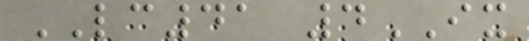LC41 4IX
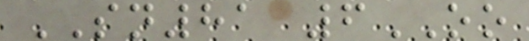SN81 6OO
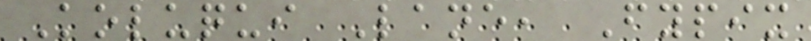Koluqui Lane, Fypix
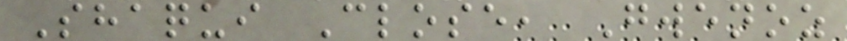Shaqui Close, Gwenoz
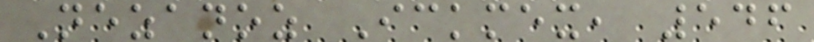Nezanoz Ickmex, 546
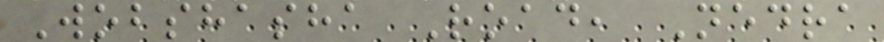Wobshasha Road, Nedra
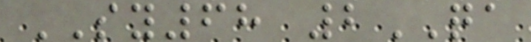SY68 2QA
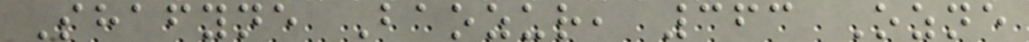Shafyne Baozur, 363 Ozne
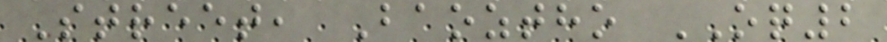Street, Baoztho OQ2
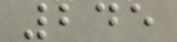245
